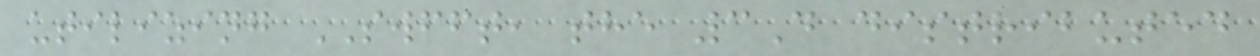utilizing SWFFT, the 3D distributed
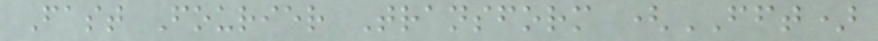Fast Fourier Transform (FFT)
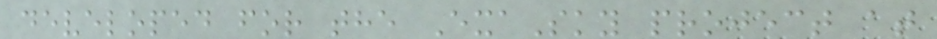developed for the ExaSky project at
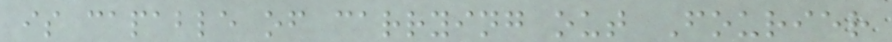is capable of carrying out Fourier
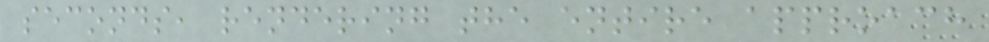seconds, rendering the entire approach
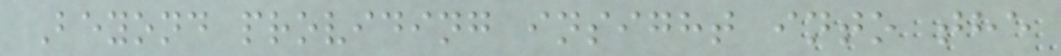Beyond providing insight into the
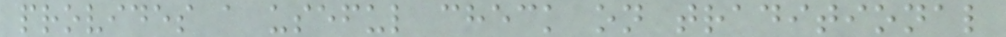provides a useful check on traditional
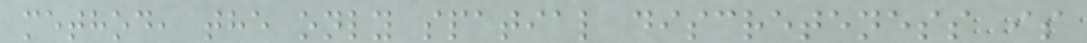method, the only spatial discreteness is
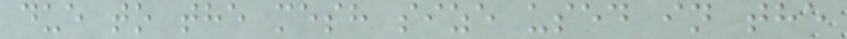due to the mesh size used in the
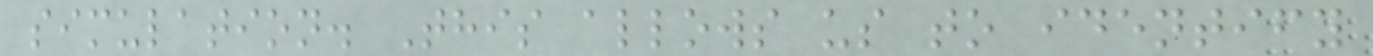simulation. This allows us to identify
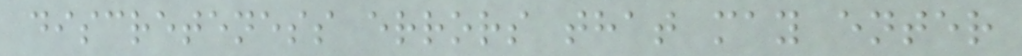discreteness errors that may enter
